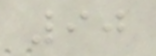90
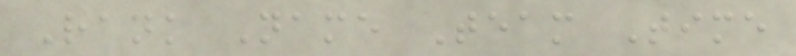Rank Name Team Time
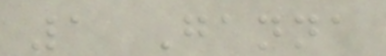1 Ganna
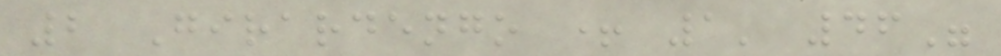2 Girardengo + 1' 46"
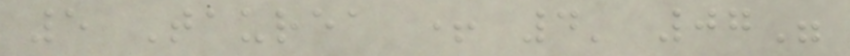5 Taurea + 4' 07"
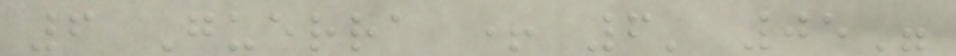6 Guerra + 6' 05"
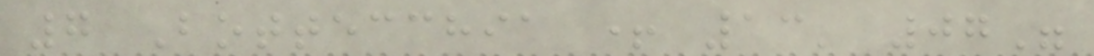7 Bottecchia + 13' 07"
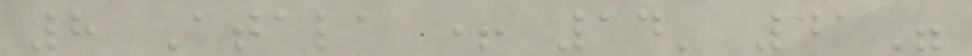8 Atala + 14' 41"
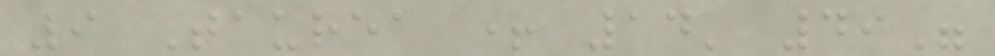9 Taurea + 14' 49"
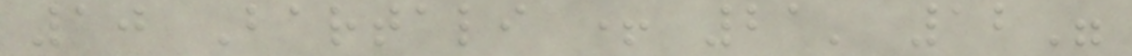10 Bartali + 21' 12"
